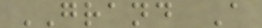GRAND A
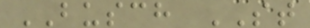BUSCH ST
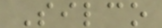Silco
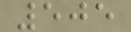505
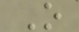O
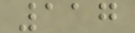117
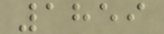1859
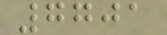7701
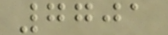7701
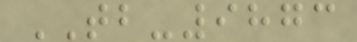TB-9873
